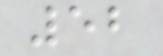52
